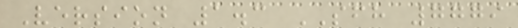Version 1.3 SFH 7779
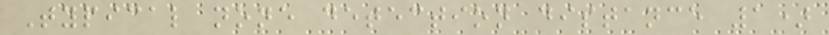Typical none detection distance 1)
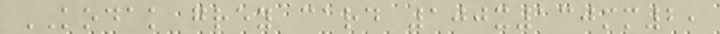KODAK grey card 100x130mm2,
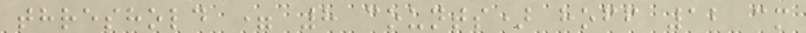threshold = 8 counts) hoff 12 cm
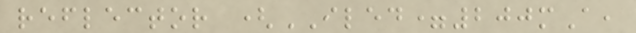reflector (ILED=200mA,
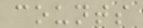counts
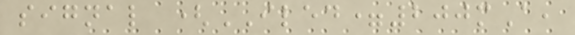signal (ILED=200mA,
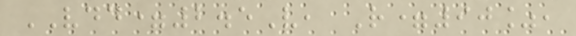VDD=2.5V, R=90%,
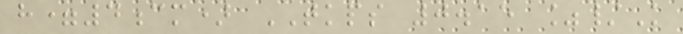h=4cm) TKPS 0.15 %/K
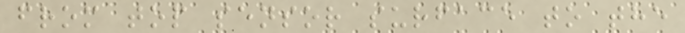from top sensor surface to the
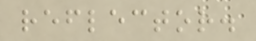reflector.
